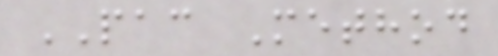PAC Method
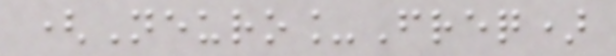(Neuro_Freq)
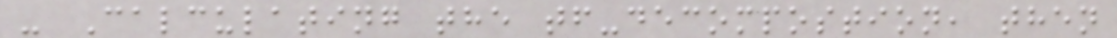- Calculating the tf-decompostion, then
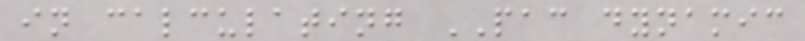in calculating PAC dynamic
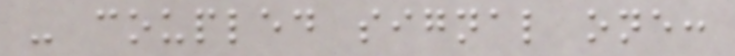- coupled signal one:
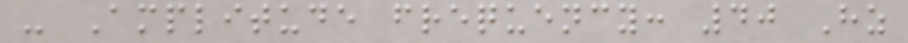- Amplitude frequency: 40 Hz
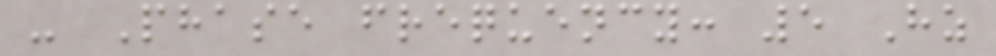- Phase frequency: 5 Hz
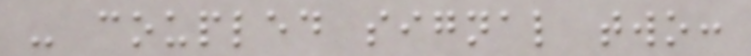- coupled signal two:
